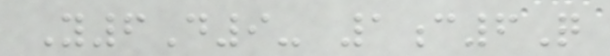Y6D9- 1c6Q
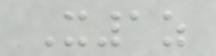X1z
